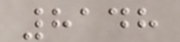8148
